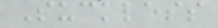Suckless
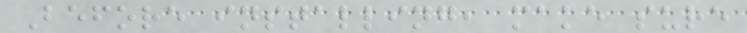Before installing, make sure
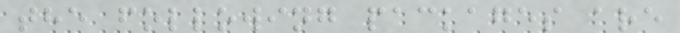the following packages are
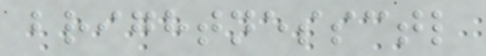brightnessctl
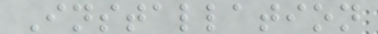Installation
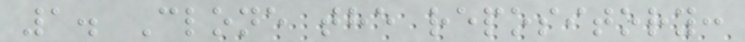1. Clone the repository:
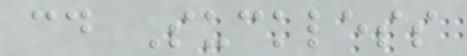cd Suckless
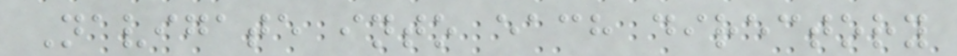Navigate into each directory
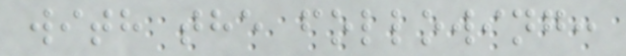with the following:
